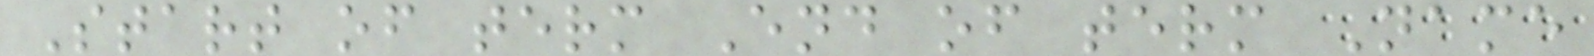Start of term End of term Name
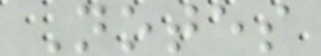Notes
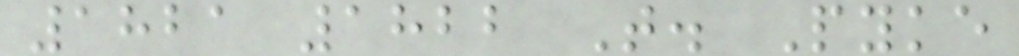1821 1822 T. Pyke
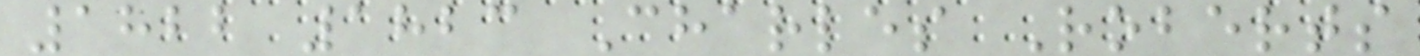1822 1823 Charles Roberts
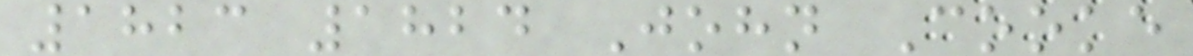1823 1824 John Cooke
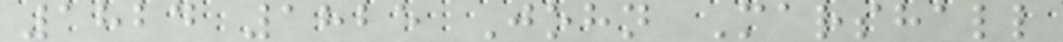1824 1825 John Marshall
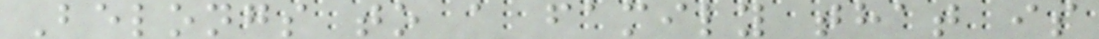Belongs to a family that is
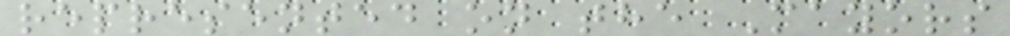represented on the Mayors
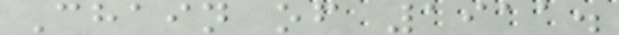Chain of 1911.
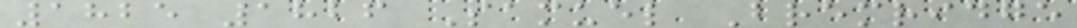1825 1826 Samuel Bremridge
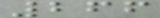266
